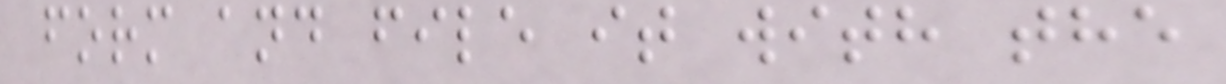form and file it with the
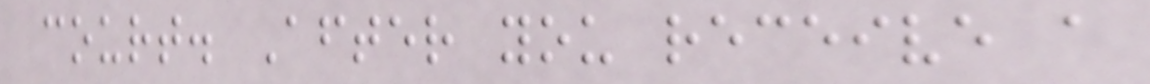court. After you receive a
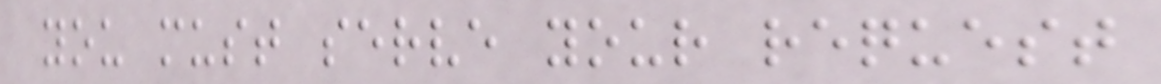you must serve your request
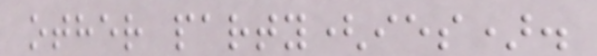other party(ies).
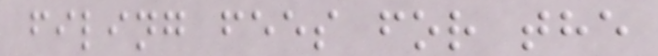filing fees for the
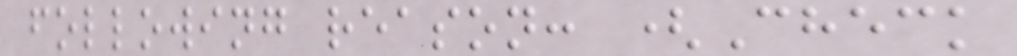following reason: (Check
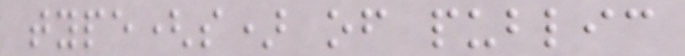type(s) of public
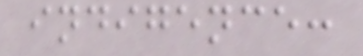indigence:
